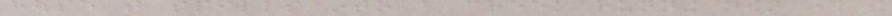house that spills into a creek running down through the
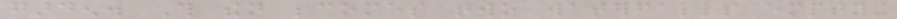garden. This then becomes two waterfalls emptying
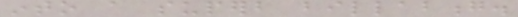into a superb billabong.
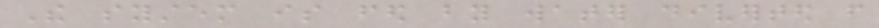The system is fed by water diverted from
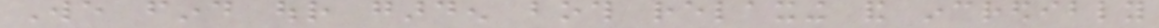We find our garden both relaxing and incredibly
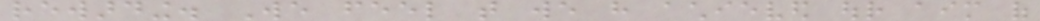rewarding. We feel that we have achieved our aim of
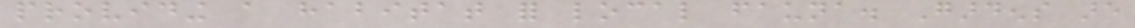providing a habitat for local fauna. Gardens are
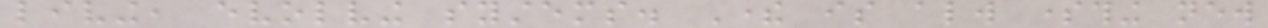living, evolving systems. There is always something new
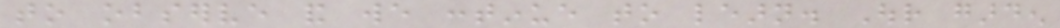to observe and we continue to learn. Our garden
